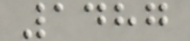1487
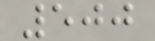500
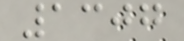1307
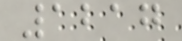1217
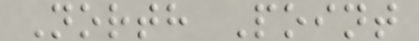North Point
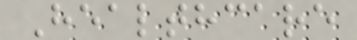Healthcare
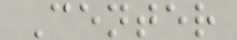Center
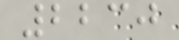2230
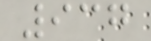937
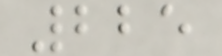225
